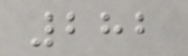282
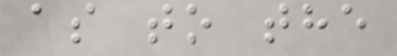as to the
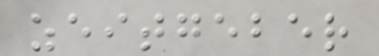zeitgeber
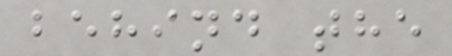behind the
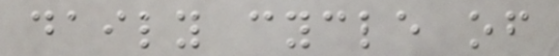daily cycle of
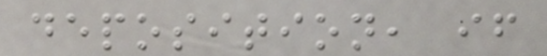deposition, if
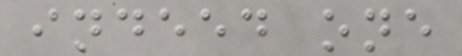indeed one
